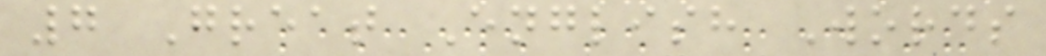7 Great English Words
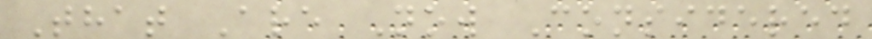That Are Now Considered
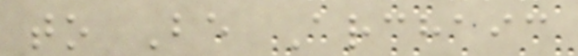to Be Archaic
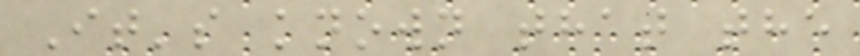It's known that the
